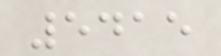5415
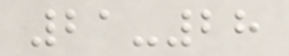21-28
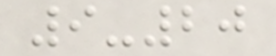9-20
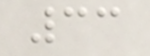33
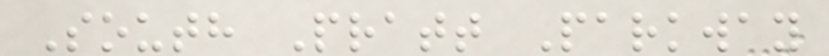South Pratt Parkway
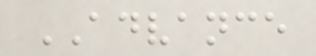ADVANCE
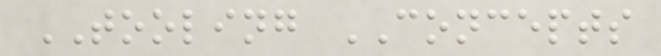TOOLING CONCEPTS
